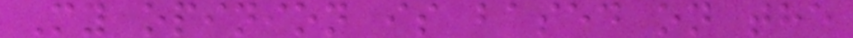My opinion is based on the
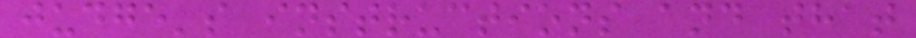judge's instructions and that
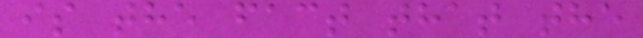is the fact that the
